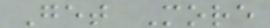Get More
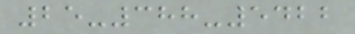25-388-5422
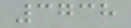3738
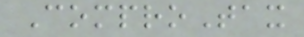ComproTax
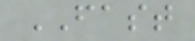FAST
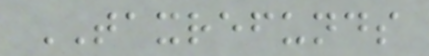TAXREFUNDS
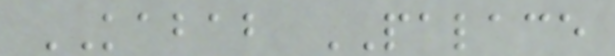KABAB PALACE
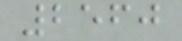2560
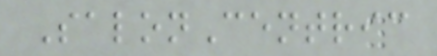SalonCentric
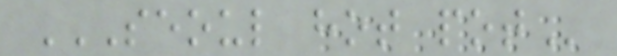SEOUL HOT POT
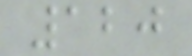120
